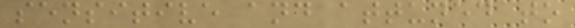sensitive and attuned to
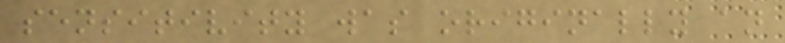sensitivity was originally an
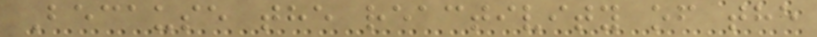Because the reactivity of the
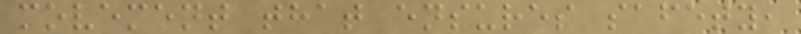movement that ensures safety,
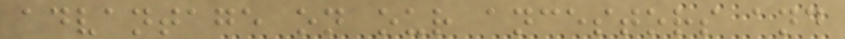advantage on our ancestors and
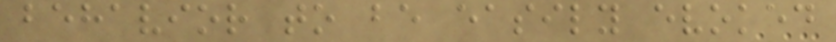behavior to be easily evoked
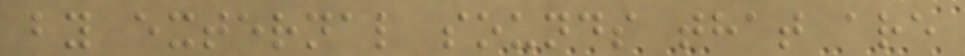by external sounds that are
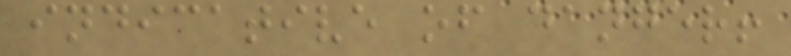indicative of danger!
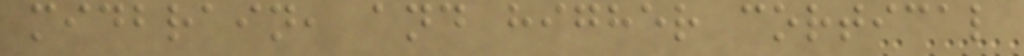midbrain, and higher cortical
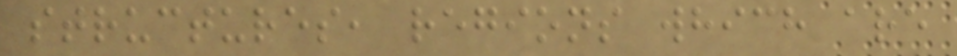structures, regions which are
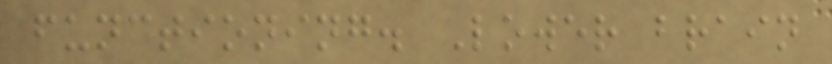functioning. Lower brain
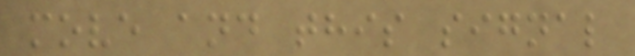move and this signal
